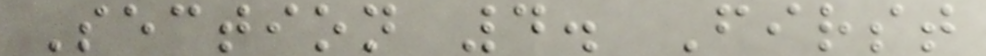Section 4. First
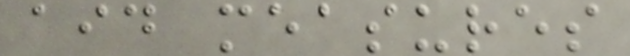aid measures
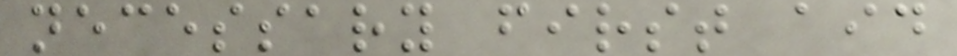necessary first aid
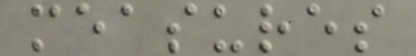measures
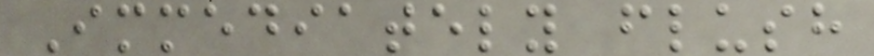Immediately flush
